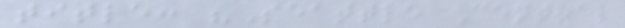title: "Seattle Central
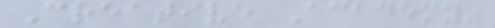Creative Academy"
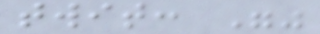twit: ""
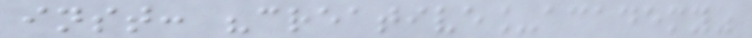inst: "creative_academy"
